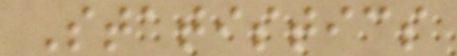Statistics
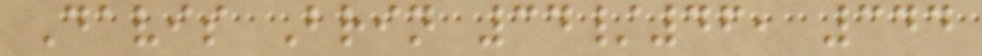Davis Brin 34/46, 344
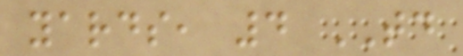yards, 4 TD
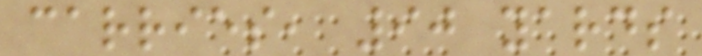carries, 90 yards
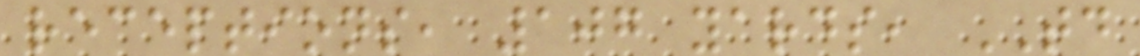receptions, 107 yards, TD
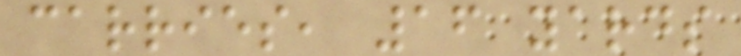carries, 16 yards
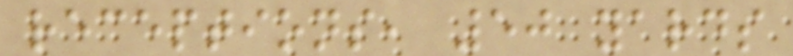receptions, 50 yards
